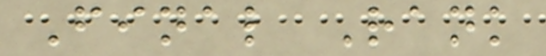Final Rank
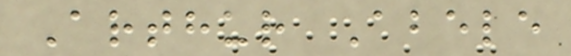Arthur Abele
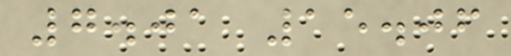7.01 15.06
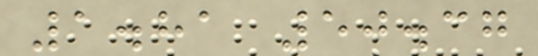1.81 50.37
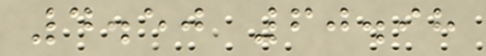4.50 60.98
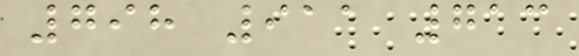798 911 713
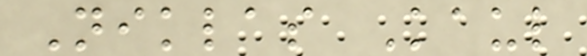Niklas Kaul
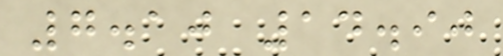7.10 14.90
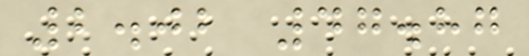2.02 47.87
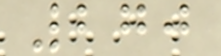270
